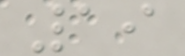19
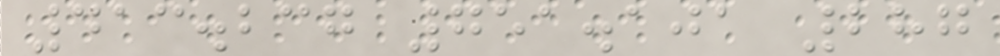413.237 751.101 287
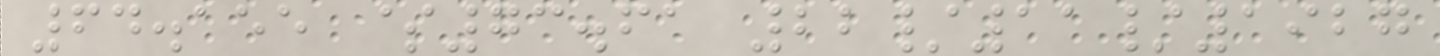64.155 $73.61 22/11/1927
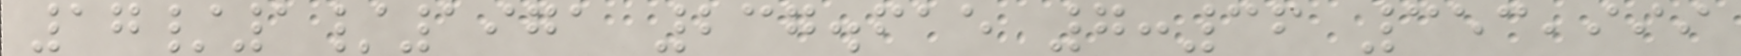17/1/1971 237.615 7:36 353,999
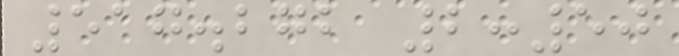517.272 2:50
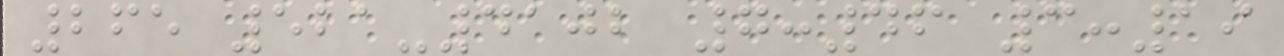265 521-4102 7:46 3:19
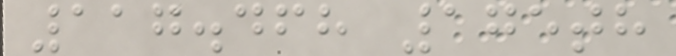117.468 175th
